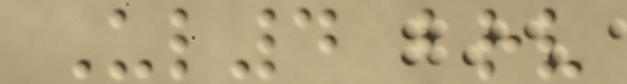Ul4 brv
